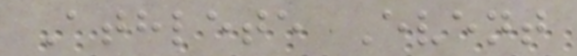Athlete Event
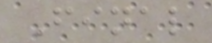Final
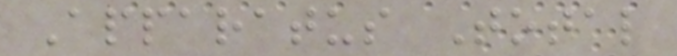Apparatus Total
